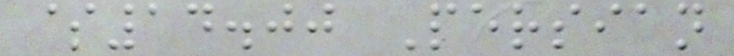$14.00 Persian
